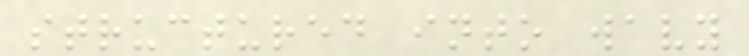structured into wavy
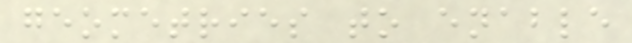geometries to enable
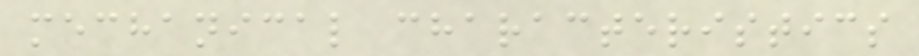mechanical characteristics
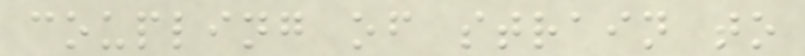coupling of strain to
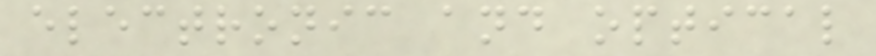electronic and optical
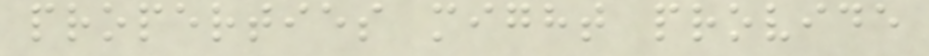properties might provide
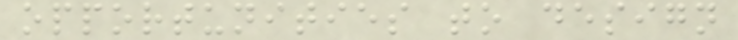opportunities to design
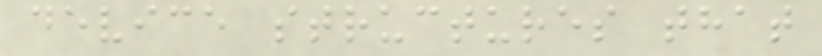device structures that
